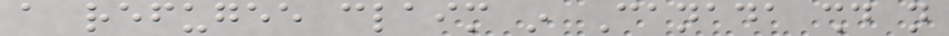a refugee claim in Canada should not
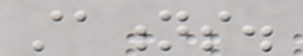stations.
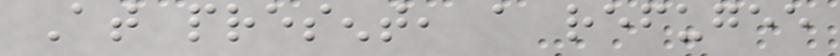At present, a refugee
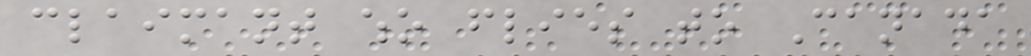claimant who flies to Canada
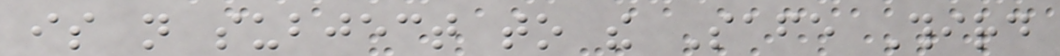is not subject to the Safe Third
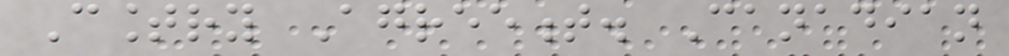Country Agreement. Canadian
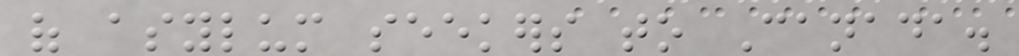of asylum seekers to Canada.
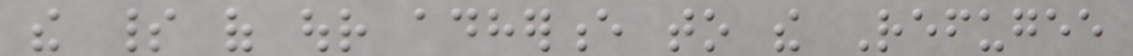the spirit of our adherence to the Refugee
